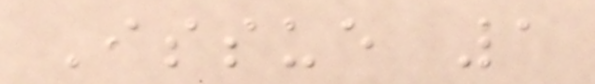Issue 1
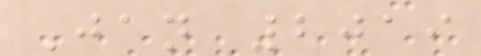Jan 2019
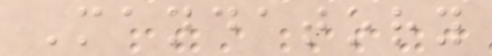Mandatory
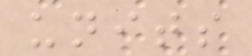units
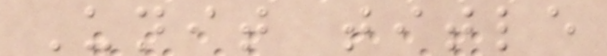Unit title
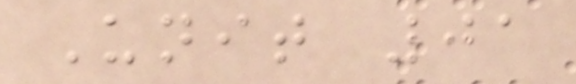Unit 01
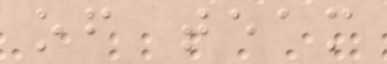of team
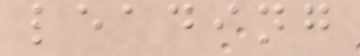leading
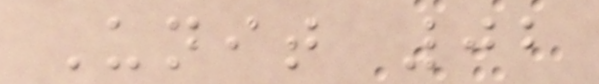Unit 02
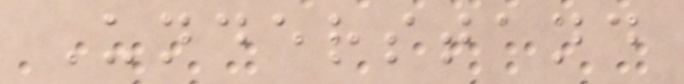Understand
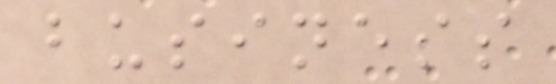business
